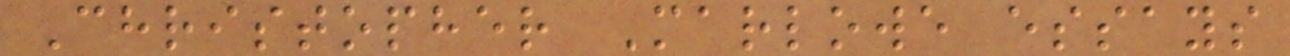Christopher Marlowe essays
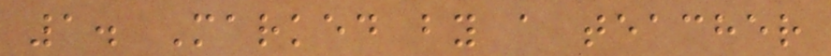1. Marked by a teacher
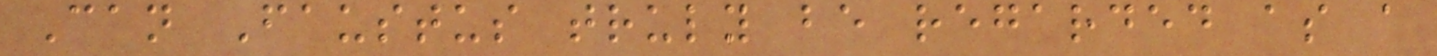Can Faustus truly be regarded as a
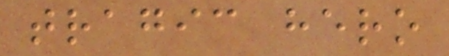tragic hero
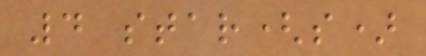4 star(s)
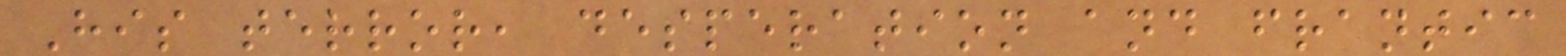His terror, desperation and frantic
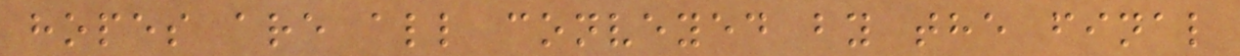hopes are all conveyed by the final
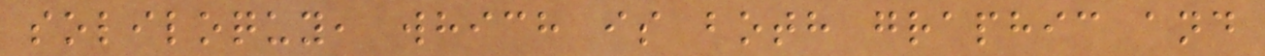soliloquy, which is both graphic and
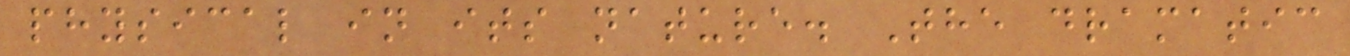physical in its nature. The dramatic
